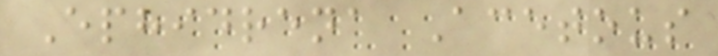Ephidrena Acetous
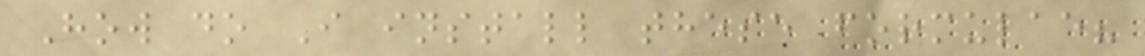How do I install these formulae?
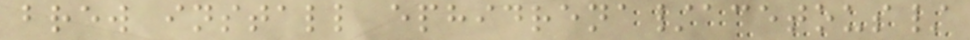brew install ephidrena/acetous/
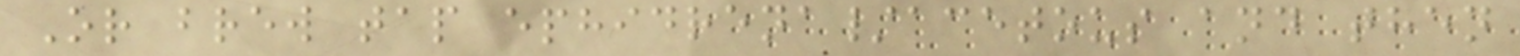Or brew tap ephidrena/acetous and then
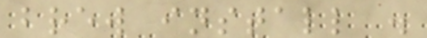brew install .
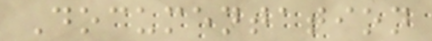Documentation
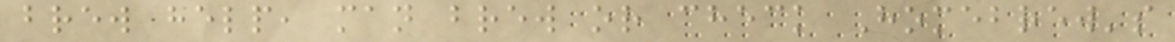brew help, man brew or check Homebrew's
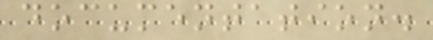documentation.
